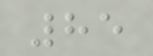85
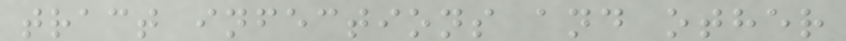tract infections and other
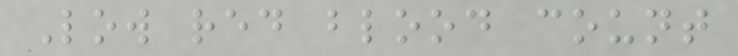Low red blood count
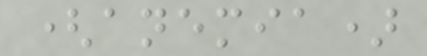(anemia)
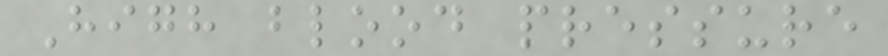High blood pressure
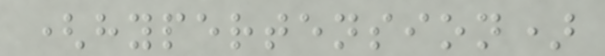(hypertension)
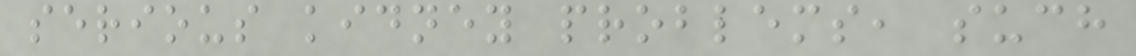serious kidney problems, such
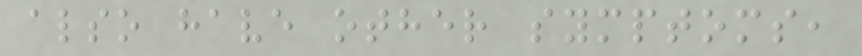also have other symptoms,
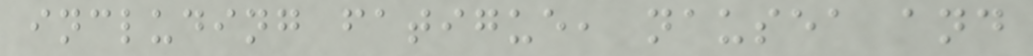including fatigue, nausea and
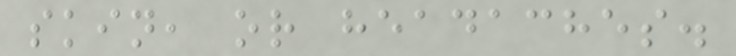skin, or headaches.
